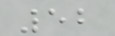52
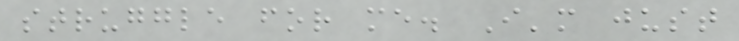struggle for me. I'm just
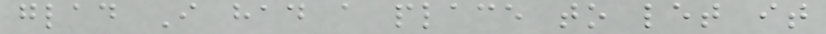glad I had a place to let it
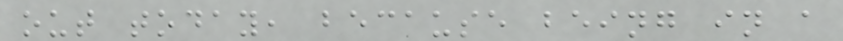out today, because being in a
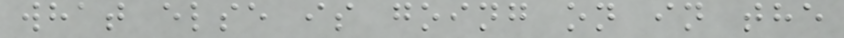what else is going on in the
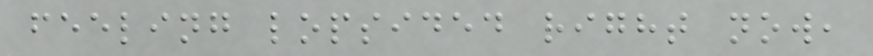feeling lopsided right now,
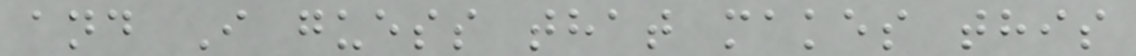and I guess that makes this
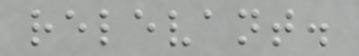relevant.
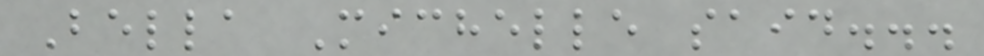Bella Michelle said...
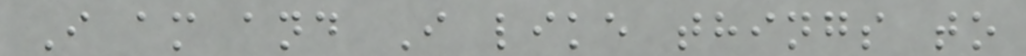I am and I like things to
